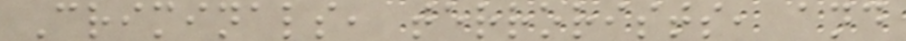Criminals, terrorists, and
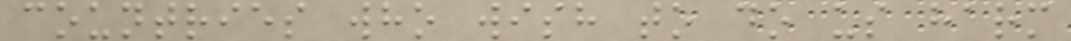countries who wish to do us harm
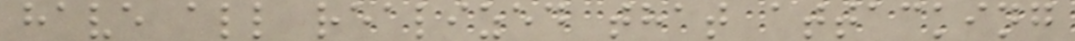have all realized that attacking
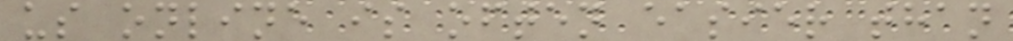us online is often easier than
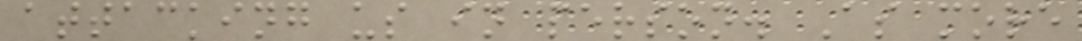attacking us in person. As more
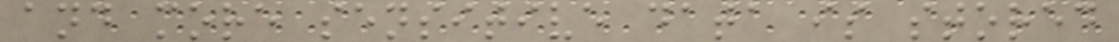and more sensitive data is stored
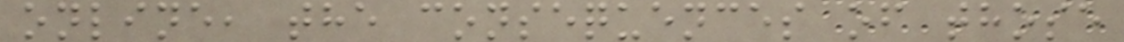online, the consequences of those
